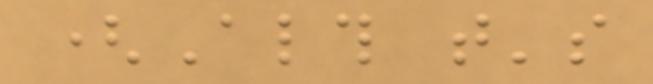(Although that's
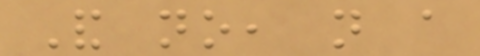And no, not a
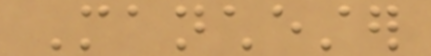Manchester
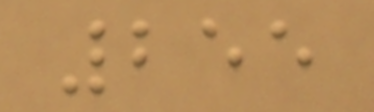255
